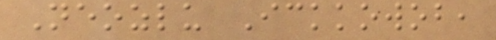Neozlu Ickkowob,
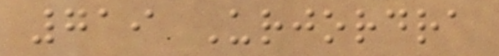719 Urjordra
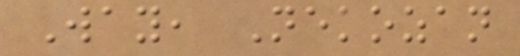Way, Nekozan
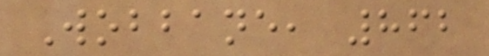Wobbane, 862
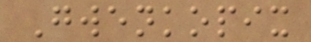Gwenkopix
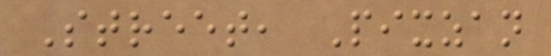Street, Pixzan
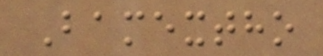Bamextho
